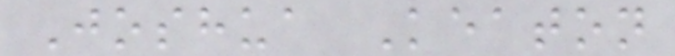Joshua Keaton
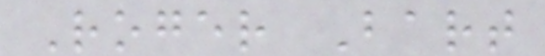Roger Bart
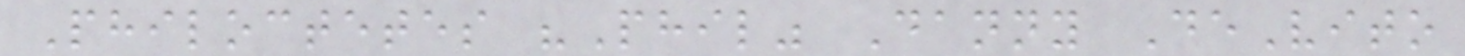Philoctetes "Phil" Danny DeVito
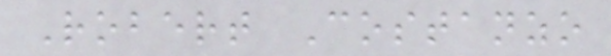Robert Costanzo
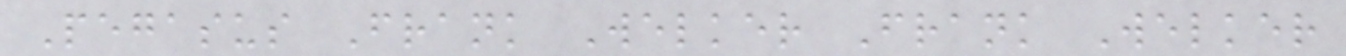Pegasus Frank Welker Frank Welker
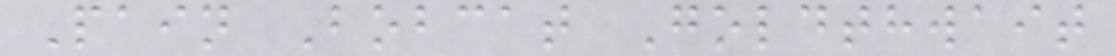Pain Bobcat Goldthwait
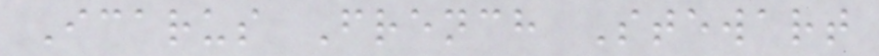Icarus French Stewart
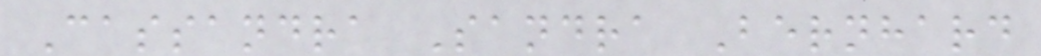Cassandra Sandra Bernhard
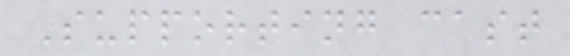Supporting cast
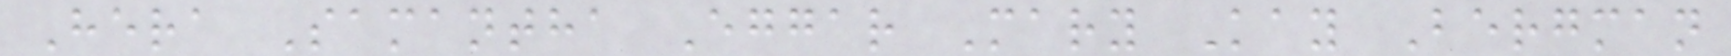Hera Samantha Eggar Mary Kay Bergman
